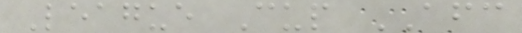League Cup AFC
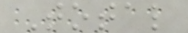Total
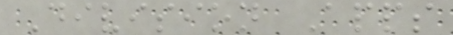Division Apps
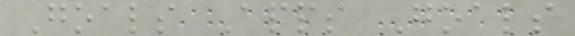Goals Apps Goals
